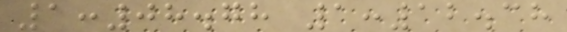1:08.78 1:12.38
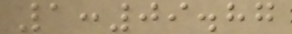1:09.87
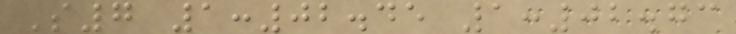S7 1:02.45 1:02.73
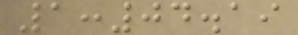1:04.19
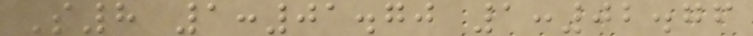S8 1:01.70 1:02.76
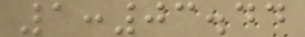1:03.44
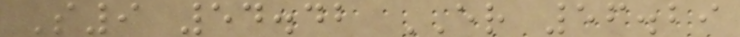S9 54.42 ER 56.29
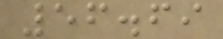56.69
